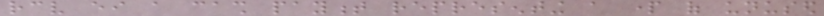receive either a cash payment representing a part of unused
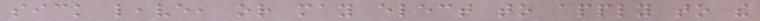sick leave, or may elect to apply to the
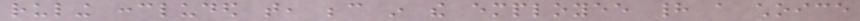ruling concluded that, because in the employee had a choice
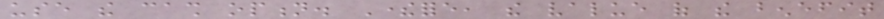use the cash option. Therefore, the value of the benefit
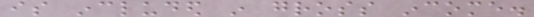is included in gross income.
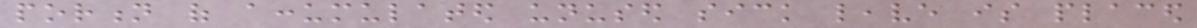portion of accumulated unused sick leave is placed
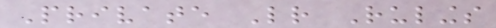Private Letter Rulings
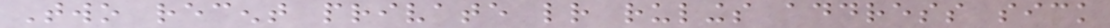Two recent private letter rulings address sick
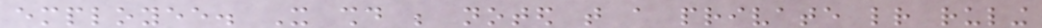employee. It should be noted that a private letter ruling
